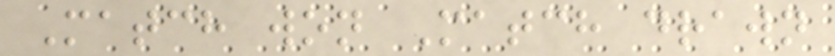Match won Match drawn
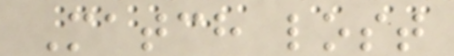Match lost
